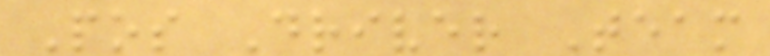Pos Driver Team
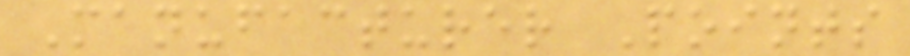Manufacturer Points
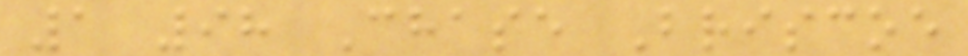1 98 Chase Briscoe
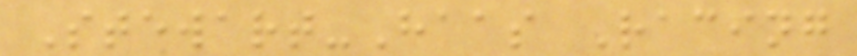Stewart-Haas Racing
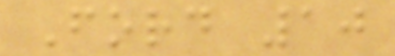Ford 10
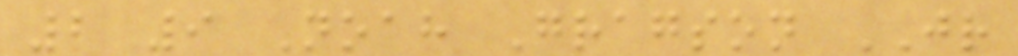2 9 Noah Gragson JR
